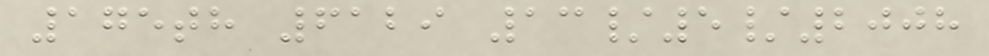175th 6129 13/5/2008
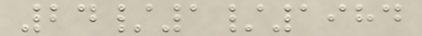24/1/1984
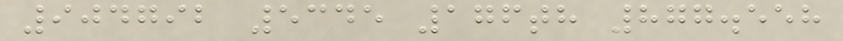904792 5345 176th 877.558
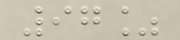97%
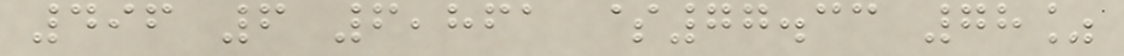496 6 6,861 $77.33 78%
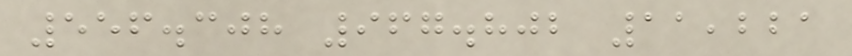556.308 967.802 11,221
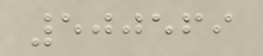500569
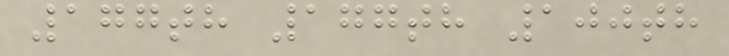177th 177th 100th
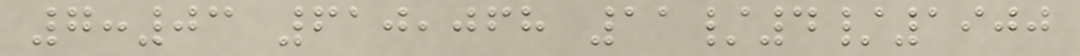7:03 610,068 11/4/1900
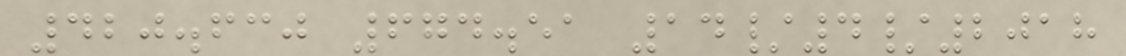420.630 674.51 14/4/2018
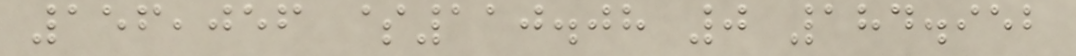156,056 $110.08 0 184.952
